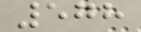578
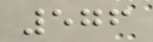576
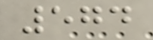574
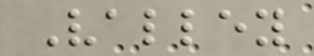Valley
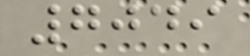7049
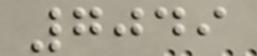7049
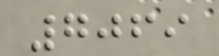7069
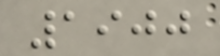1900
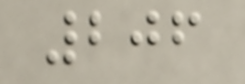206
